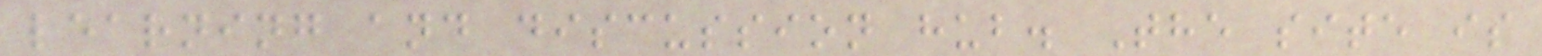learning and discussion hub. The site is
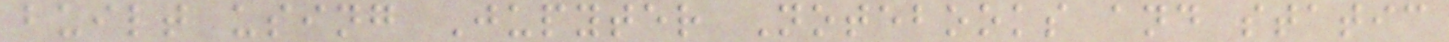built using Jupyter Notebooks and static
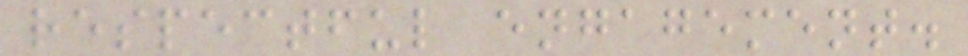respectful engagement.
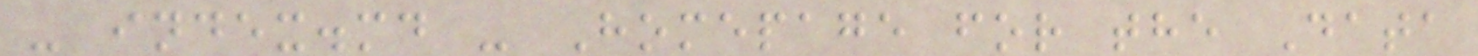- index.md - Homepage for the Data
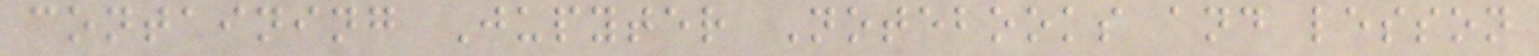containing Jupyter Notebooks and lesson
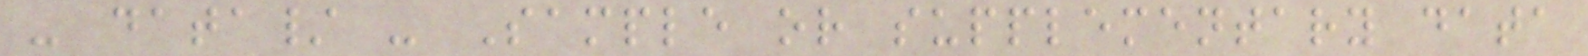- data/ - Sample or supplementary data
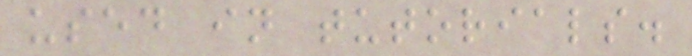used in tutorials.
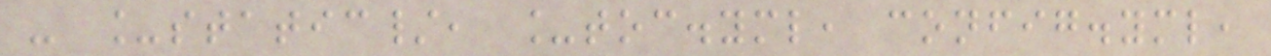- _static/, _toc.yml, config.yml,
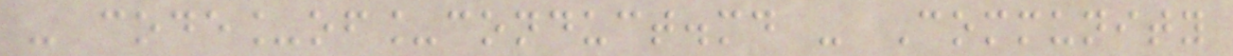- code_of_conduct.md - Community
